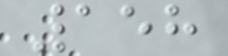158
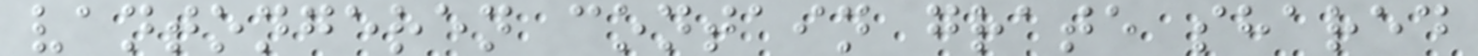vantongeren contain grate shared
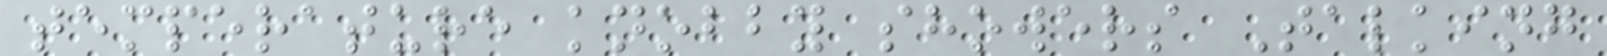temperature knobby showers Talking
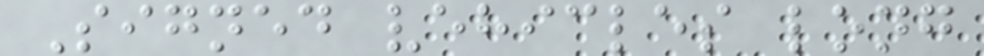Signed vehicles long
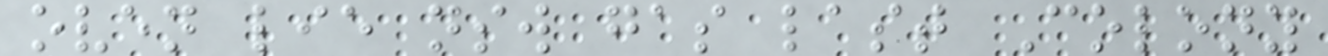oven lie nsw gas last Colony
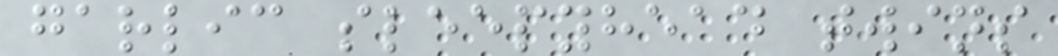garlic sleepyhead twins
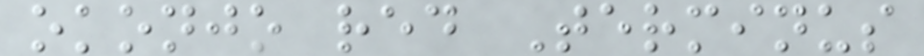okonjo red Terminus
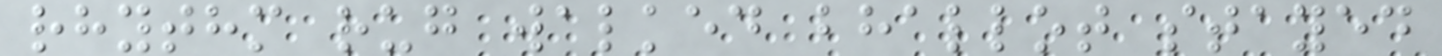rhythm rug walked bhallot stayed
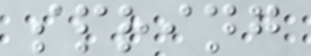spring
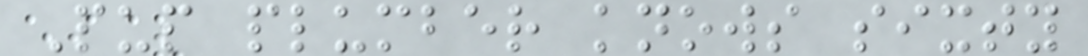Pup plumber knows sixty
